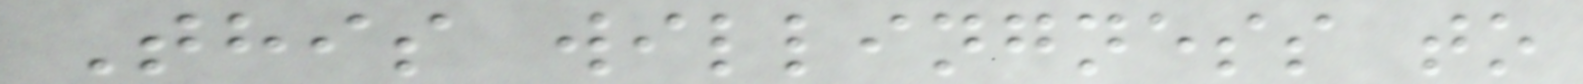This willingness to
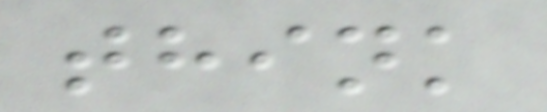think
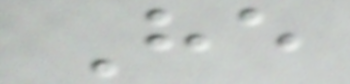He
